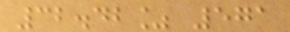32.42% 571
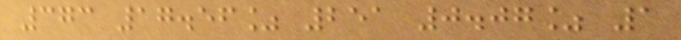373 17.56% 251 0.07% 1
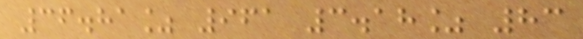36.81% 961 3.18% 83
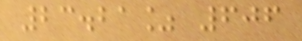23.21% 606
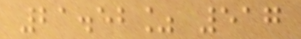21.52% 517
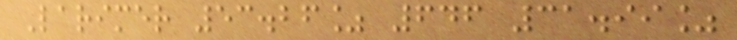Larimer 53.26% 646 31.99%
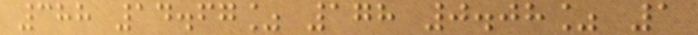388 14.67% 178 0.08% 1
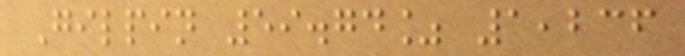Gilpin 59.74% 1,236
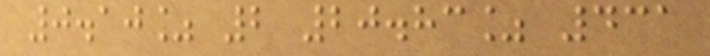0.10% 2 20.83% 431
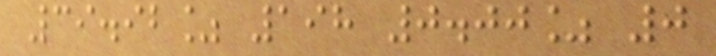39.92% 198 0.00% 0
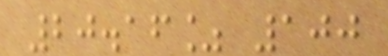20.16% 100
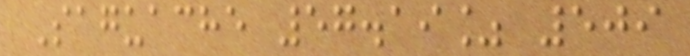Saguache 57.19% 509
